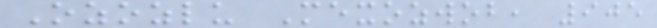Ozozlu Mexozwob, 905
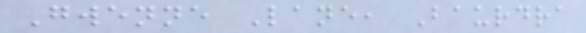Gwenne Lane, Baurdra
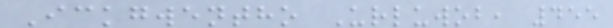Ickgwentho Urluwob, 455
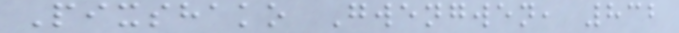Pixshako Gwengwen, 832
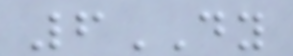6DY
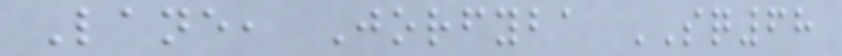Lane, Jorfyba SQ68
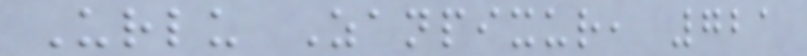Urlu Zanpixur, 721
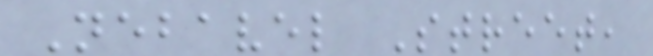Nebavel Street,
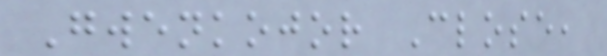Gwenkojor Close,
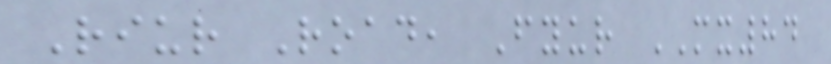Riur Road, Fyur MX84
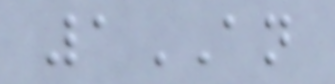1AN
